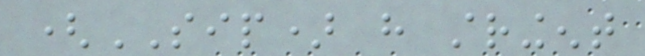(SIP) have stringent
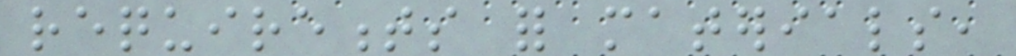requirements for materials,
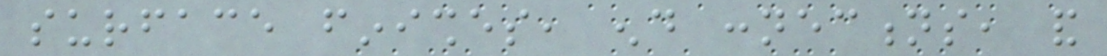surface finishes, end connections, and
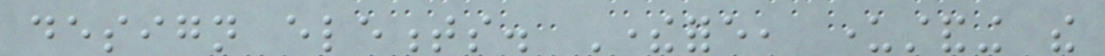design elements. Therefore, understanding the
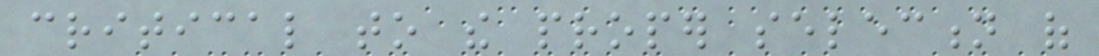critical to the proper selection of
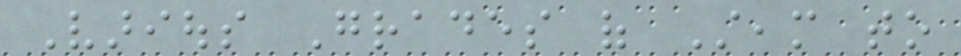Various Grades of Steam to
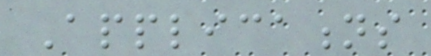Applications
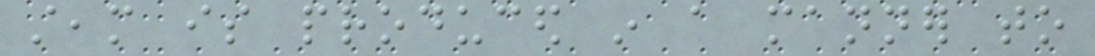steam is produced in a manner to
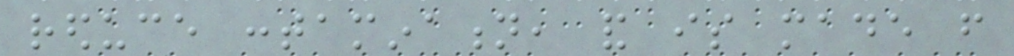reduce contamination, and is made from
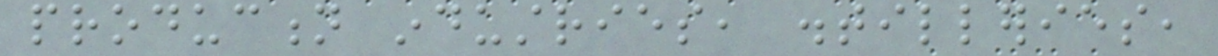production industries, distilleries,
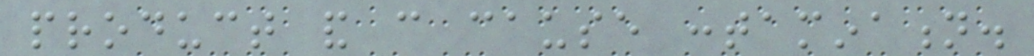product and can cause contamination.
